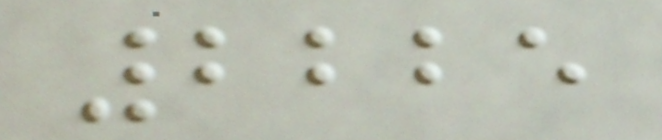2225
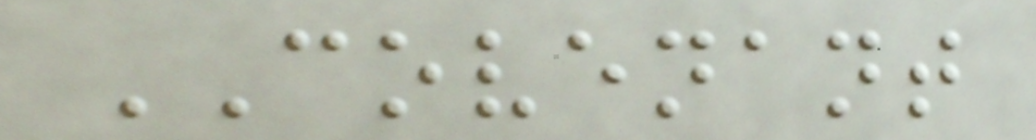COVENANT
